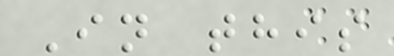In this
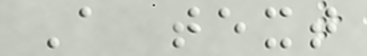A text
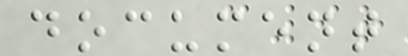document
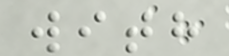with
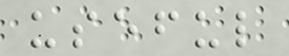useful
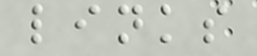links
